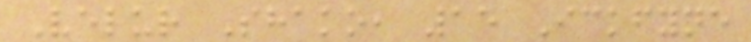Velur Shako, 15 Ickfyne
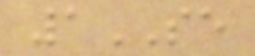1SE
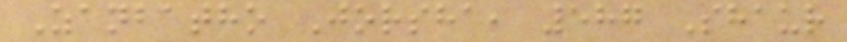Zanbatho Jorsha, 587 Shaur
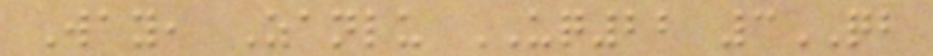Way, Zanlu UQ22 3QB
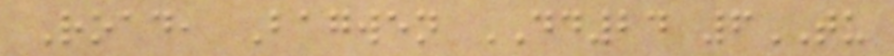Road, Bagwen DD24 6TU
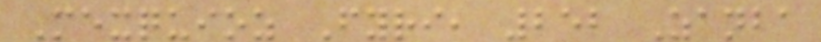Mexquioz Fyri, 252 Zanba
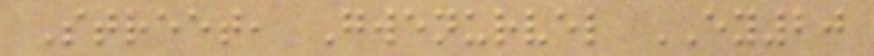Street, Gwenurvel EY20
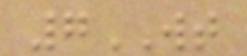7WT
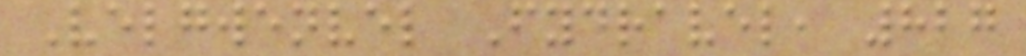Velgwenvel Fydravel, 827
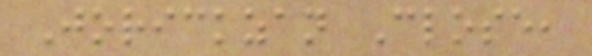Jorickzan Close,
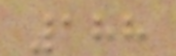188
